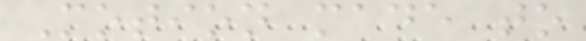Motion made to
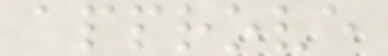approve
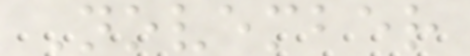November
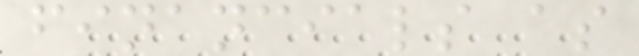financials as
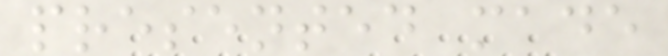presented made
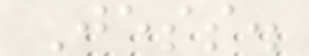Jess.
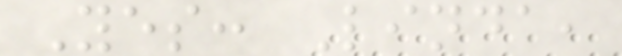Yes: Linda,
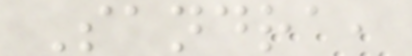Sandra,
